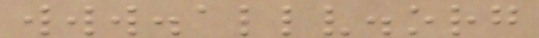www.allv.org
